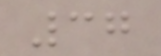37
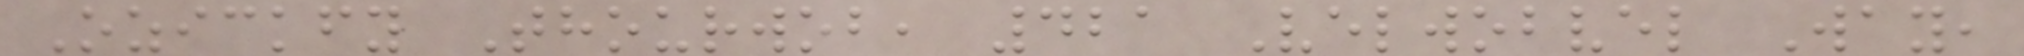Ozickfy Thourwob, 421 Velwobvel Way,
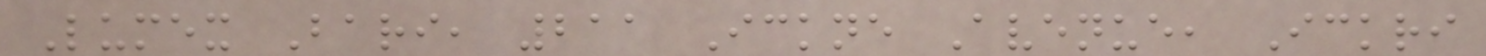Lumex Bari, 211 Ickne Avenue, Ickri
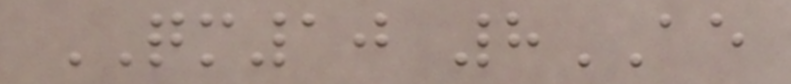QM10 8AE
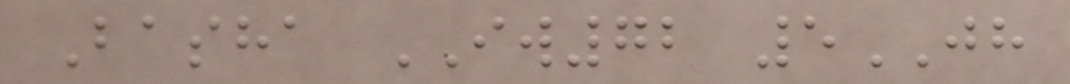Basha IW72 5JH
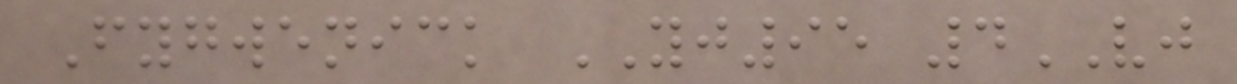Fygwenick YJ95 4VJ
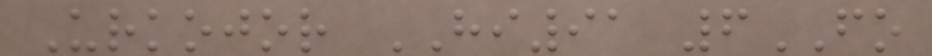Urkojor HI91 6FO
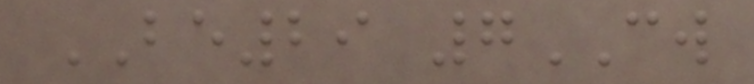BE29 7CW
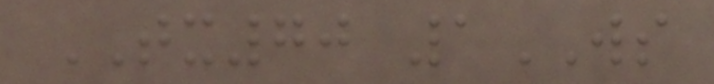TX70 1WS
